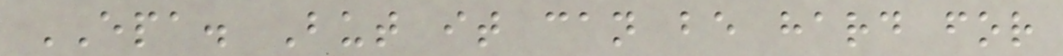EPA. But it can be hard for
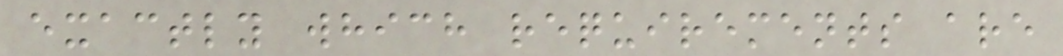exactly which requirements are
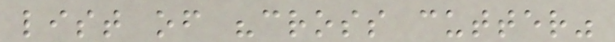list of "cross cutter"
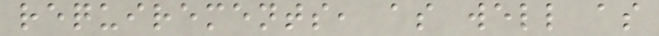requirements, as well as
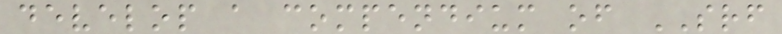develop a compendium of SRF
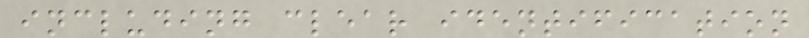including clear identification
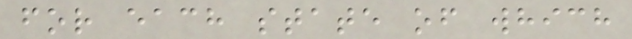for each state of which
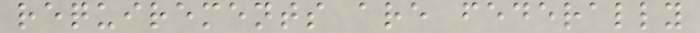requirements are federally
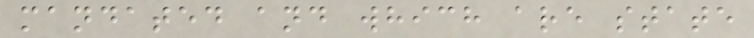mandated and which are state
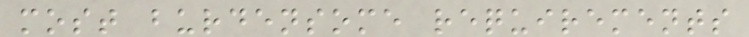most burdensome requirements
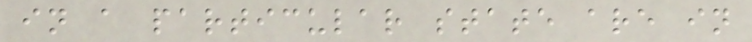in a particular state are in
